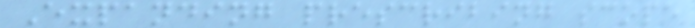Expanding prescribing scope
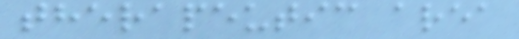therapeutic area
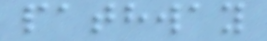pathway
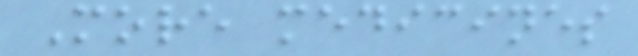More medicines
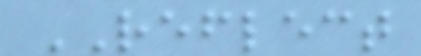REFLECT
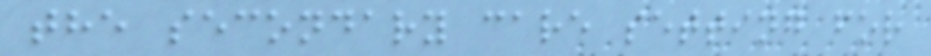the secondary care setting for
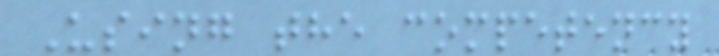Using the competency
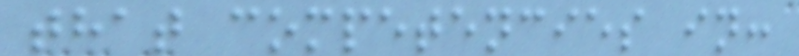that competencies in:
